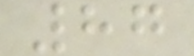87
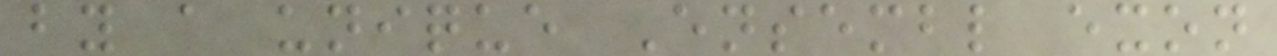by a unique Ensembl exon
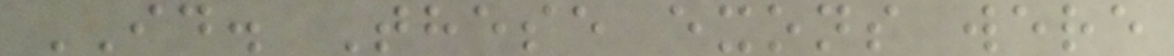ID. These exons were
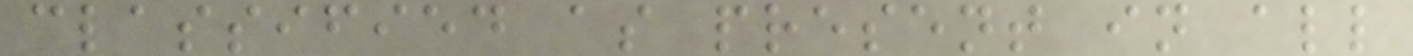classified as present in all
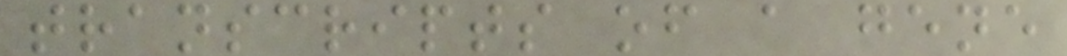transcripts of a gene
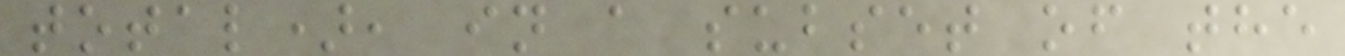total), in a subset of the
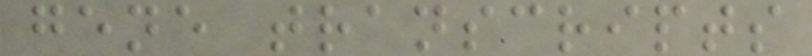gene transcripts
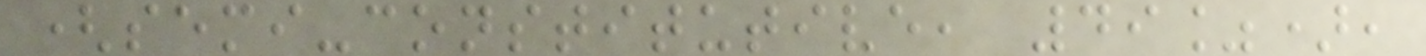(semi-constitutive, 49%),
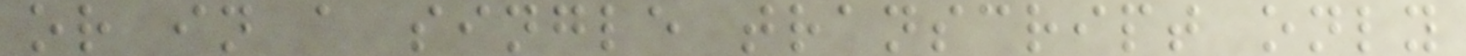or in a single transcript only
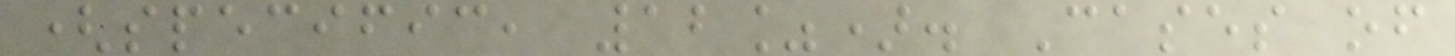(specific, 12%). Cases of
